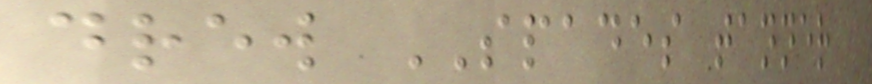drew SPADES tanner
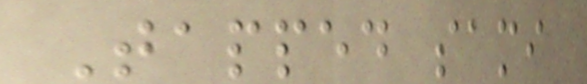Tapped sami
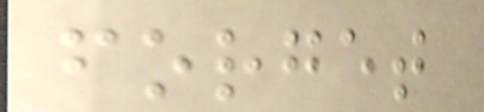forget
